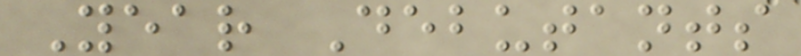Year Debutants
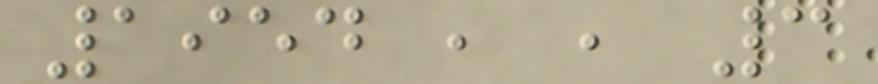1954 , , 3
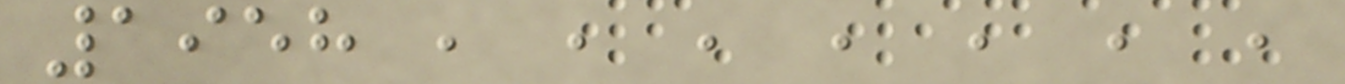1958 , , , , , , ,
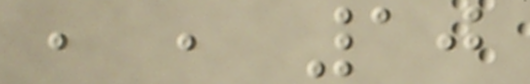, , 10
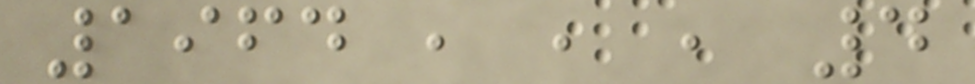1964 , , , 4
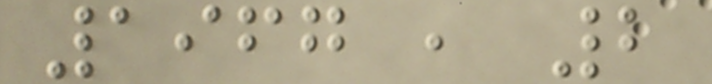1967 , 2
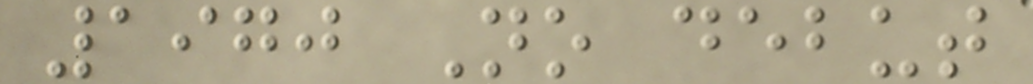1970 No debut
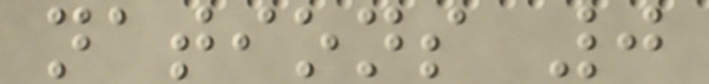nations 0
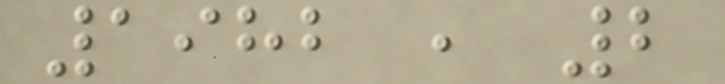1982 , 2
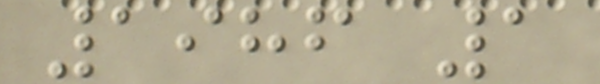1986 1
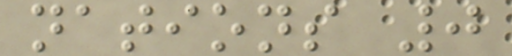nations 0
